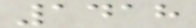1418
